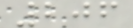206
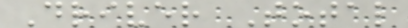Driver Total
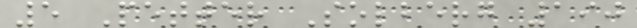5 Petter Solberg 190
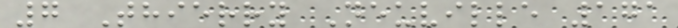7 Thierry Neuville 171
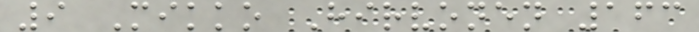9 Mikko Hirvonen 163
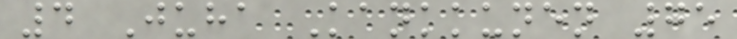4 Juha Kankkunen 75
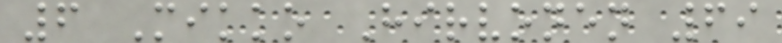6 Mikko Hirvonen 69
